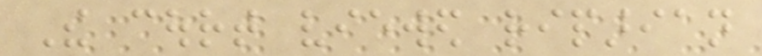The court viewed riparian
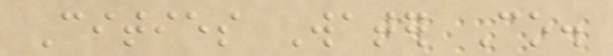Cities Water Co.
